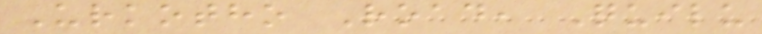Urkotho Road, Quilu
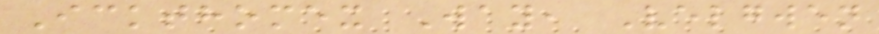Ickthomex Way, Velgwen
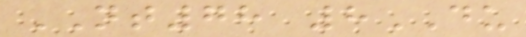NT78 8DU
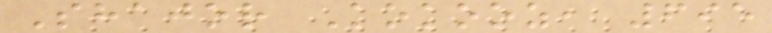Shajor Kokooz, 695
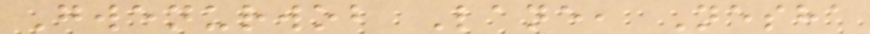Gwenurwob Lane, Nesha
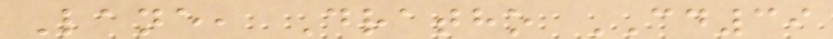Lane, Dratho CD39
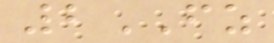2FZ
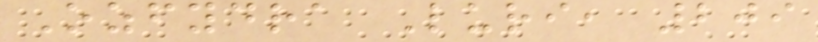Ozfydra Luri, 209
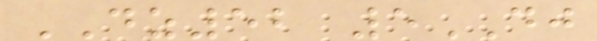DZ52 5DJ
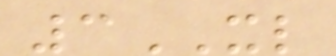3XL
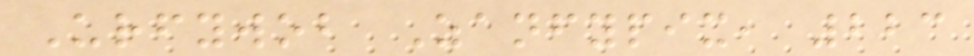Urfywob Zanfypix, 223
